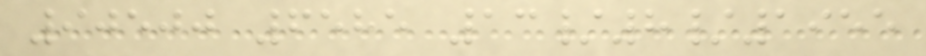90500 6585 13/8/1955
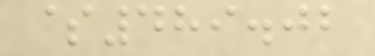$489.02
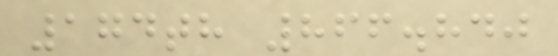174th 866.840
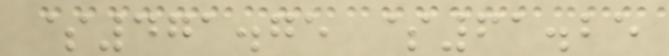$471.75 $61.25
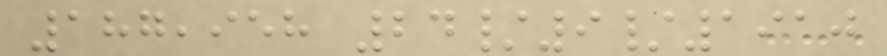187,958 24/9/1910
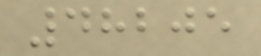48205
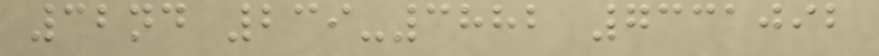32nd 239-3882 7331092
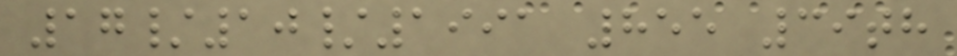17/10/1991 855 39th
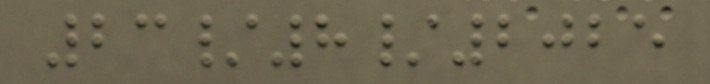23/8/2025
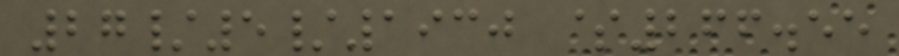27/5/1930 $266.55
